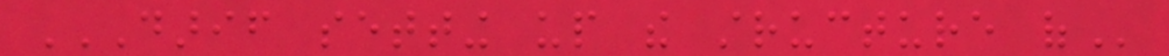DARIF SETTING UP THE STRUCTURE OF
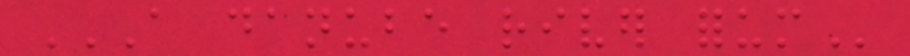A DANUBE RIVER FORUM
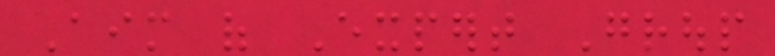Aim of Expert Group
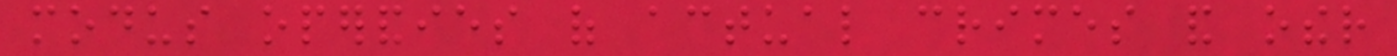modus operandies of actual crimes and other
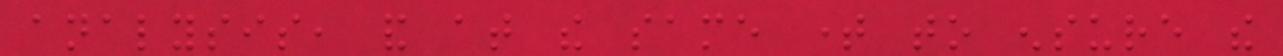analysis, and at the same time to ensure the
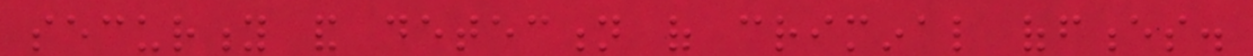security and detection of criminal offences.
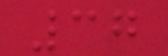37
